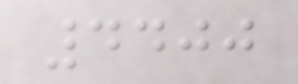4400
